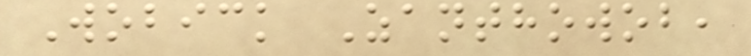Wobick Zanthowob,
